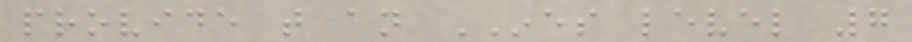provide that an INES level 7
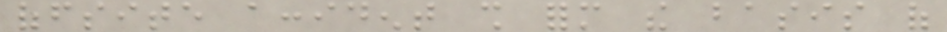offsite accident shall form the basis of
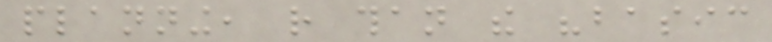planning, rather than the "basic
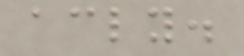accordingly.
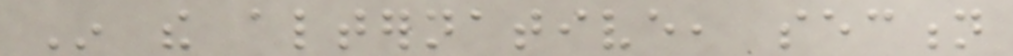In the alternative, section
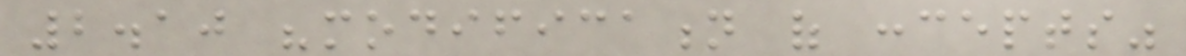2.10 "modification of concepts"
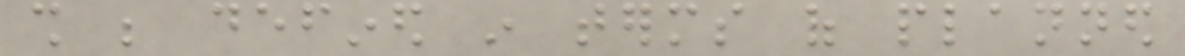shall be defined in terms of planned
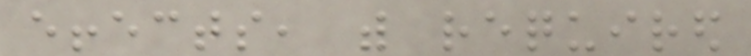effects, with required
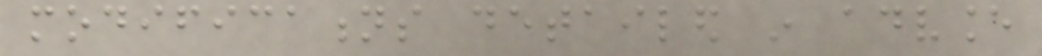modifications detailed in advance
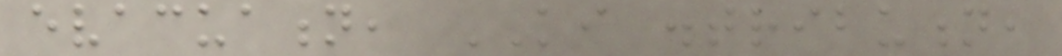evacuation, KI distribution,
